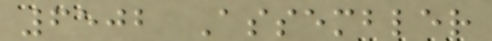6502 Assembler
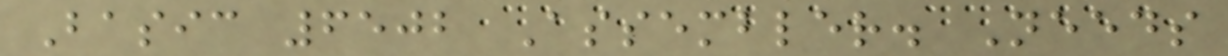Basic 6502 Assembler. Needs
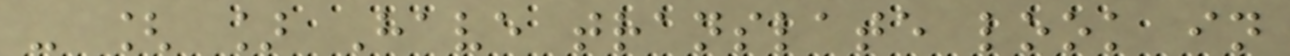- [ ] Have translate look in
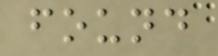found
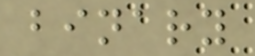binary
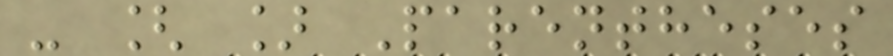- [ ] Parentheses
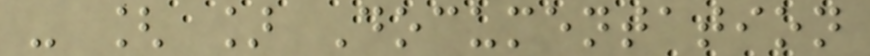- [ ] Documentation
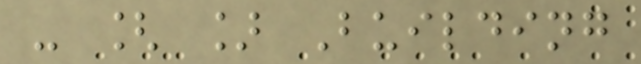- [ ] Building
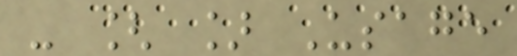- [ ] Usage
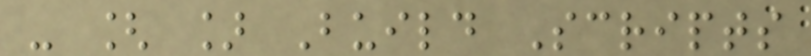- [ ] Build Scripts
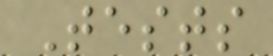Tests
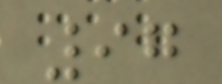97
